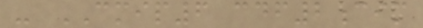- CMIP6 cdf2cim
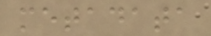metadata
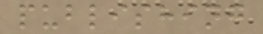publishing
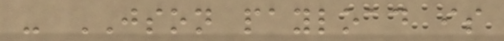- JSON payload is
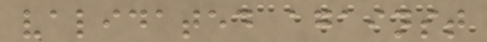validated against
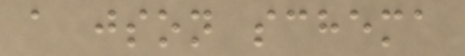a json schema
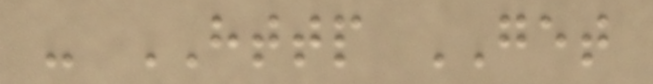- HTTP GET
